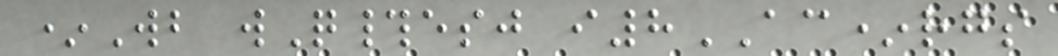*Wb wQ#esj i8AC*rgs
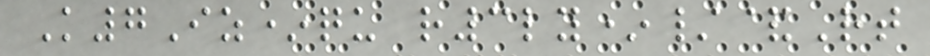K7Iz*qu r3ly*/&Rt
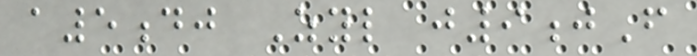a5dj Zyl j9jF
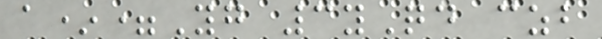a*=Yg 3yQd czb
